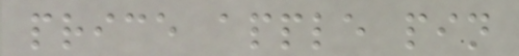price apple pin
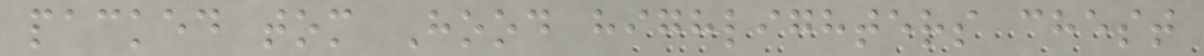packed tom Hood highlighters chest
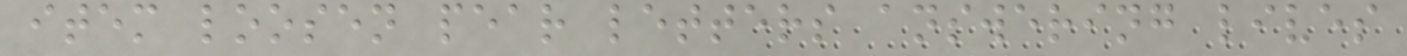item loosen pear letters answering lives
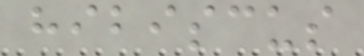hibiscus
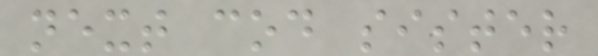next cod sister
